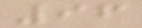96
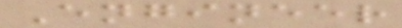Engineer
